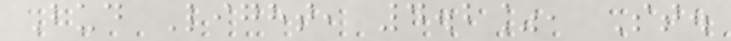Bud Light, 4.2%, St.
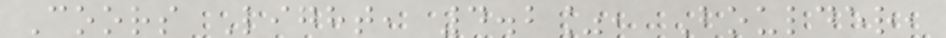Coors Light, 4.2%, Boulder,
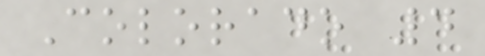Colorado 4
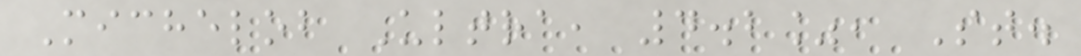Michelob Ultra, 4.2%, St.
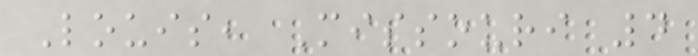Louis, Missouri 4
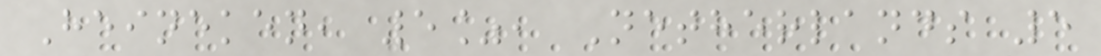Heineken, 5%, Netherlands 5
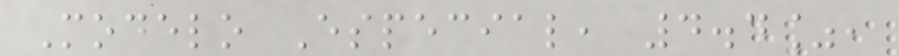Modelo Especial, 4.4%,
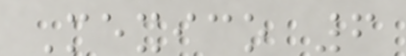Mexico 6
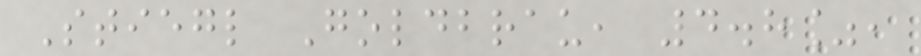Stiegl Goldbrau, 4.8%,
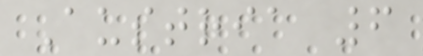Austria 6
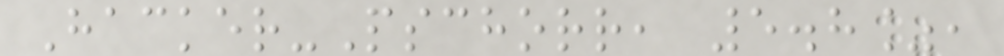Hacker-Pschorr, 5.8%,
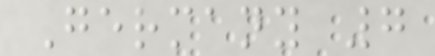Germany 7
